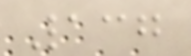137
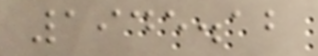1945.12
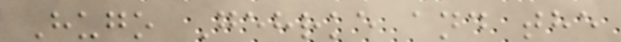Hugo Gehrke and the
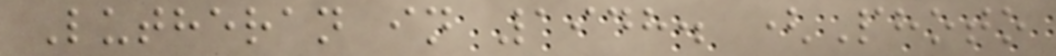Lutheran in 1948. (Photo
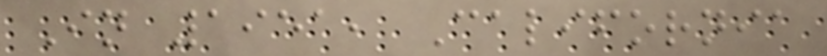In 1951, California
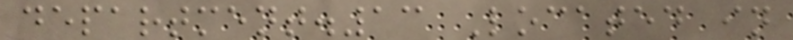department.13 Located in
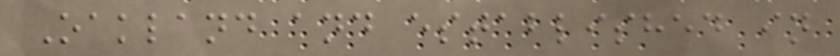Oakland and established in
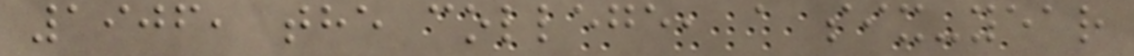1906, the college, a six-year
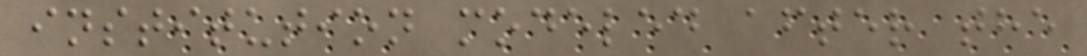institution modeled after the
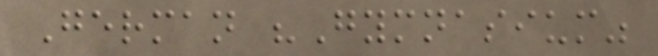German "Gymnasium"
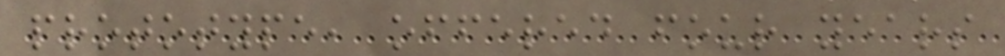prototype, offered four years
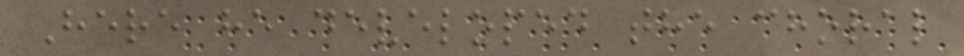Here he developed the choral
